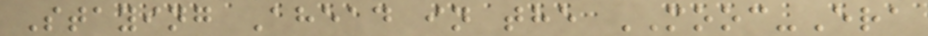Staying Ahead in the MOOC-Era
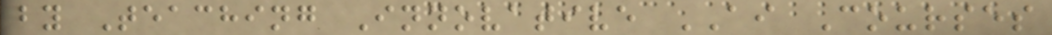by Teaching Innovative AI Courses
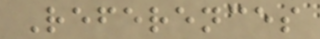References
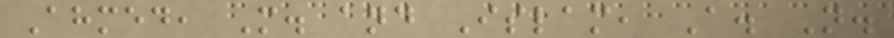Ahmed, M. and Islam, A. N.
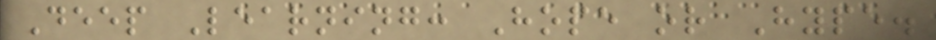Deep Learning: Hope or Hype.
